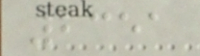2351
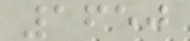1650
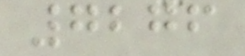7276
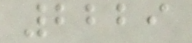2229
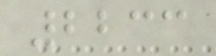2233
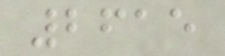2615
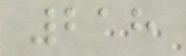218
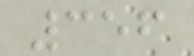356
